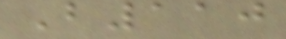B110
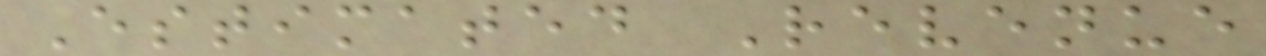Estimated Revenue
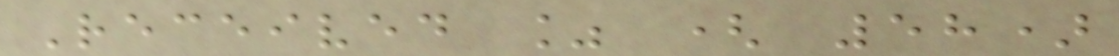Received % ( 58)
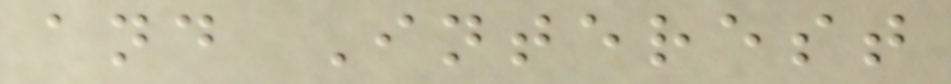and Interest
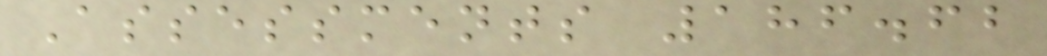Assessments 186.62
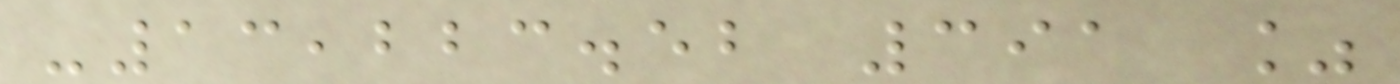-13,223.52 391 %
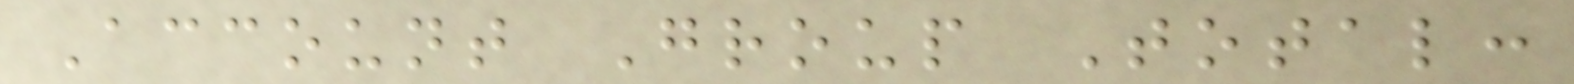Account Group Total:
